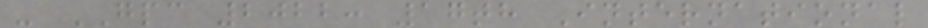- GPC 2022: 17th International
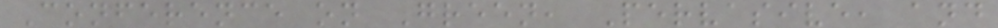Conference on Green, Pervasive, and
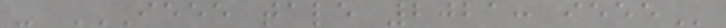- IEEE TALE 2021: IEEE
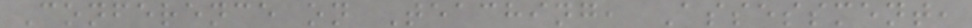Conference on Teaching, Assessment,
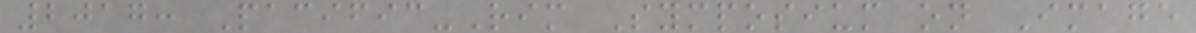2017: Pacific-Rim Symposium on Image
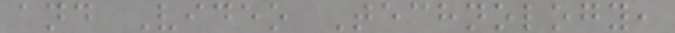and Video Technology,
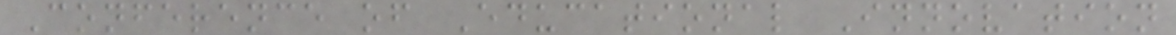Conference of Educational Innovation
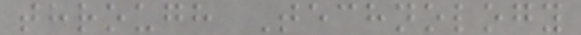through Technology
